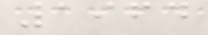1964
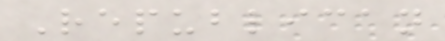Republican
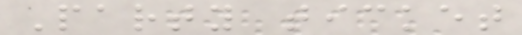Party ticket
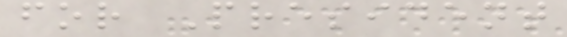for President
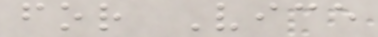for Vice
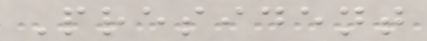President
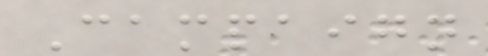Campaign
